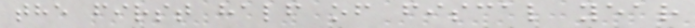the first half of fiscal year
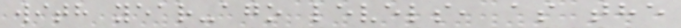with year-ago levels, as the
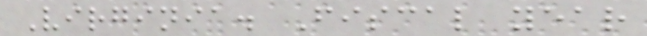Virginia. Fiscal year
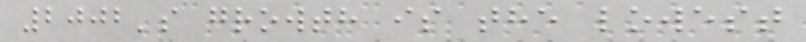2002's growth is the lowest
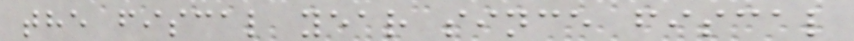the fiscal year since fiscal
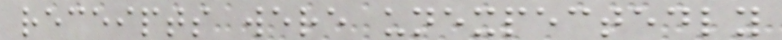receipts were unexpectedly
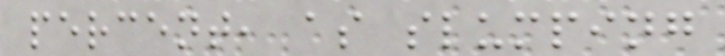percent, as slumping
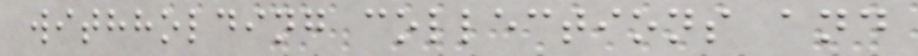withholding collections and
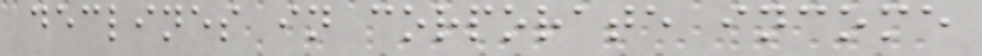declines in corporate income
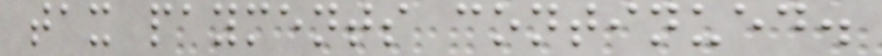tax payments continued.
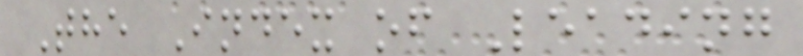The Index of Leading
